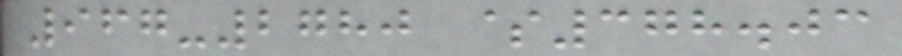967-2780 $378.03
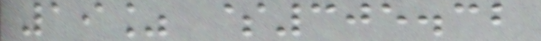19% $305.32
